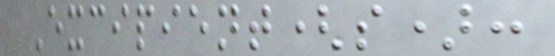Excipient(s):
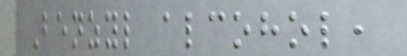Benzyl alcohol,
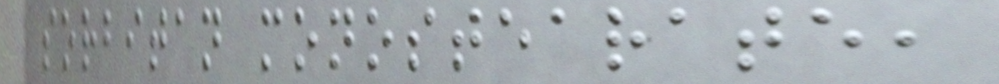sorbitan monostearate,
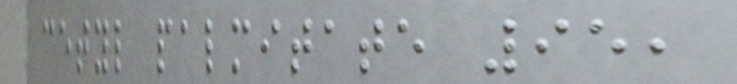cetyl palmitate 95,
